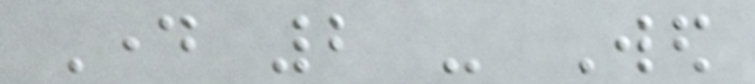Day 2 - Wed
